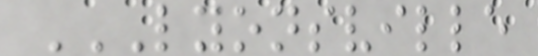LYONSVILLE
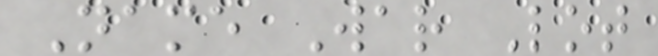Name War Lot
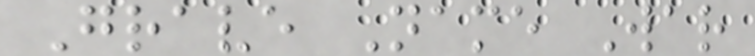Grave Name War
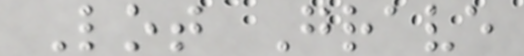Lot Grave
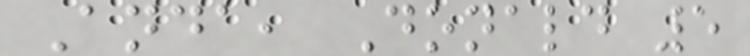Anda, Donald 5
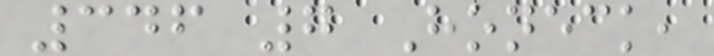346 7 Honeck,
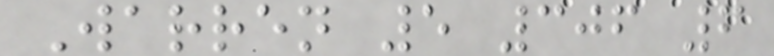Warren 5 306 6
